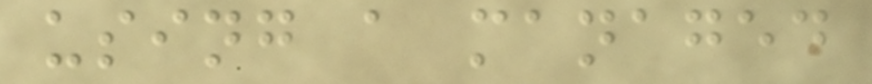using a managed
